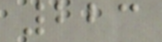223
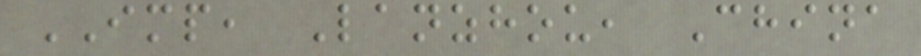IMP, Lanzhou, China
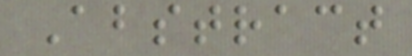Abstract
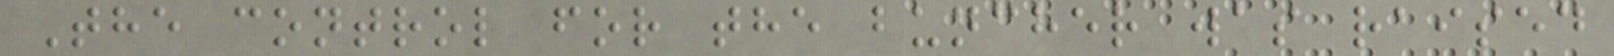The control for the buncher was raised
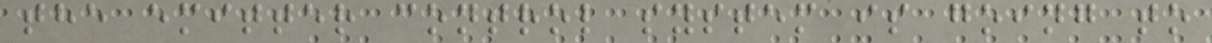the emitter control system is going to
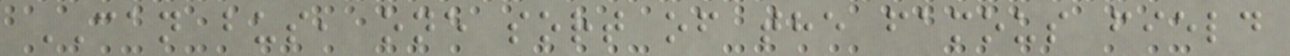CAN bus, one sort of the famous field
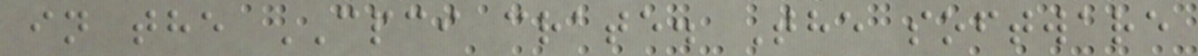in the CPCI crate. The software
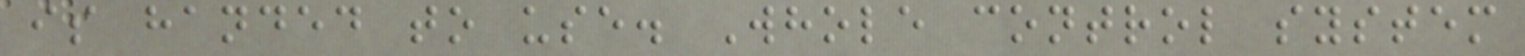is handed to use. Whole control system
